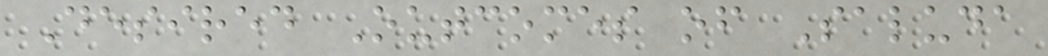Desired Outcomes of Saluda
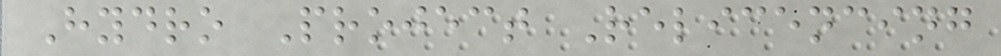Hydro Project Relicencing
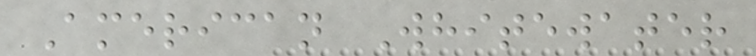American Whitewater
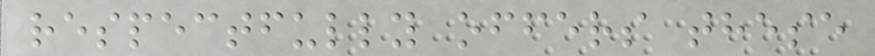respectfully offers these
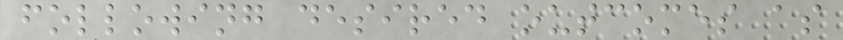following desired outcomes as
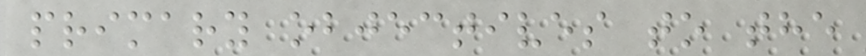primary objectives to the
